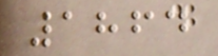1864
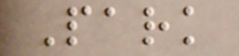Park
